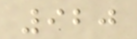920
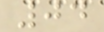04
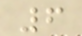6
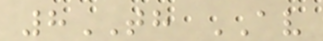8TH AV
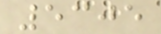5305
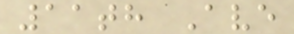11th Ave
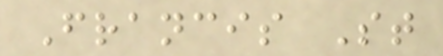Francis St
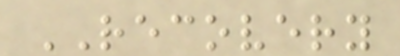RECOVERY
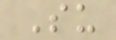Su
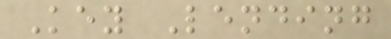Key Lending
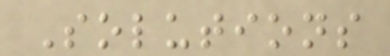Solutions
